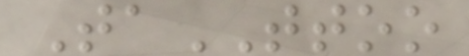TaTTOO
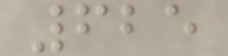625
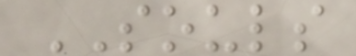SOULS
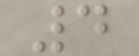4
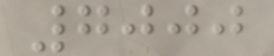7000
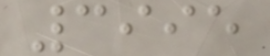3995
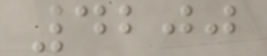4200
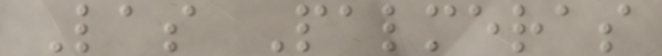Las Palmeras
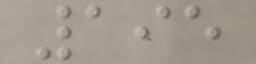195
